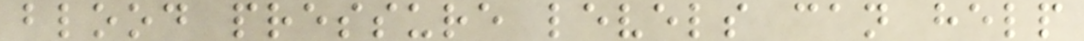blood pressure levels can help
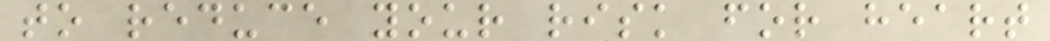to reduce your risk for heart
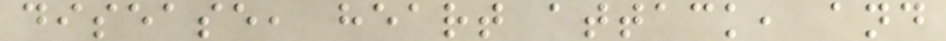disease, heart attack, and
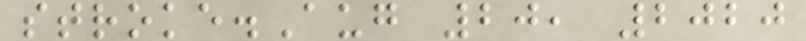stroke.Aug 20, 2020
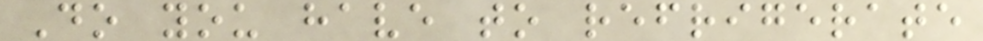Do you have to refrigerate
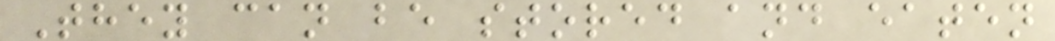They can be stored and eaten
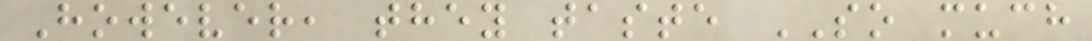However, they taste SO much
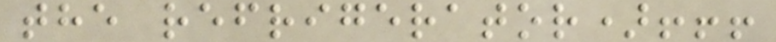the refrigerator)!!!
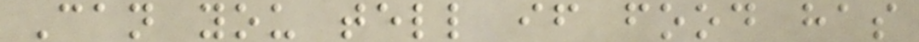Can you tell if food has
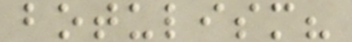botulism?
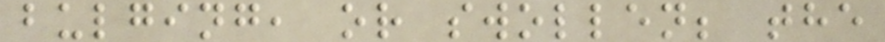bulging, or swollen; the
